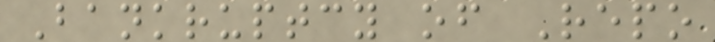Bankruptcy of Repo
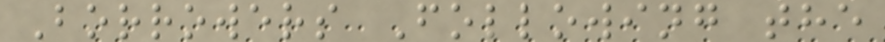Borrowers Following the
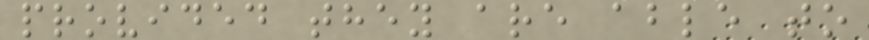provided they are able to
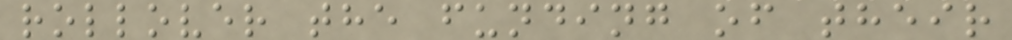rollover the funding of their
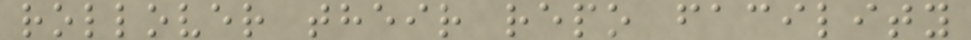rollover their repo facility
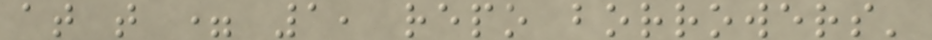at t = 1, repo borrowers'
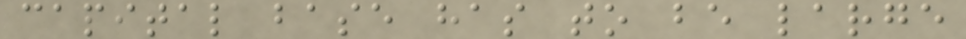capital base has to be large
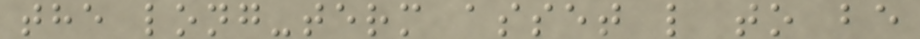the long-term asset l to be
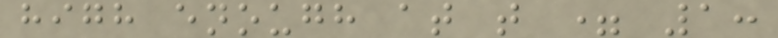high enough at t = 1:
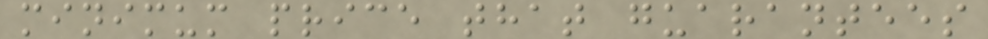minimum price that guarantees
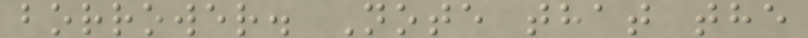borrower. Note that the
